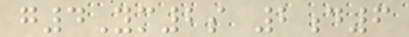g4Ym2s 2d6
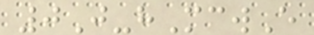0J-hMcwE
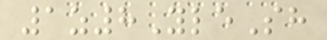1z8YleSh
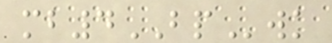mb4BPwk
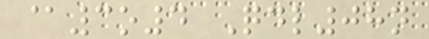@3o4 Qdl08n
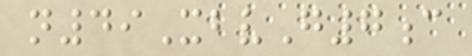n49XbvG7c
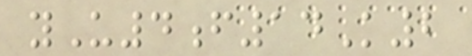yU4f14K2
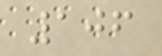106
